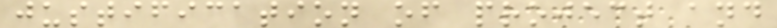justification of project and
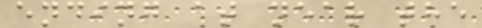ending at near the
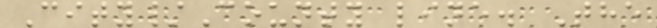City/County line. The
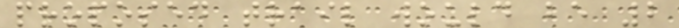proposed trail would be 2
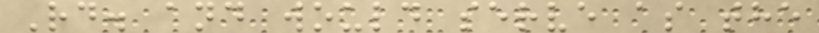Rd. and would serve as the
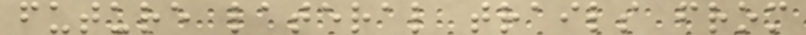future lateral trails from
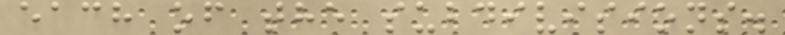each of the subdivisions.
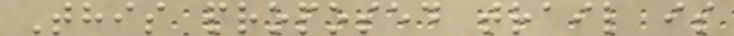This proposed trail is
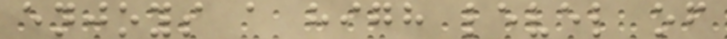enjoys a high level of
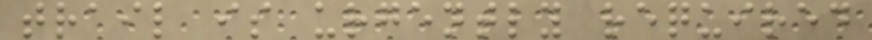trail is urgently required
